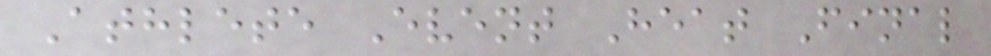Athlete Event Heat Final
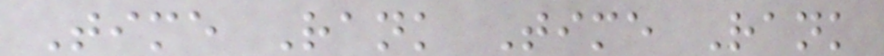Time Rank Time Rank
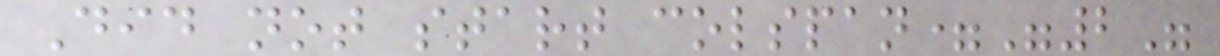Did not start colspan="2"
